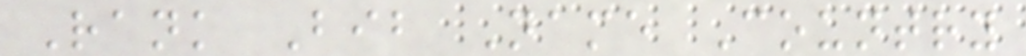Rank Bib Name Country
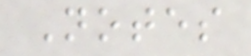Notes
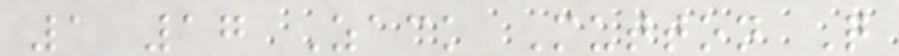1 17 Zack Mutton Q
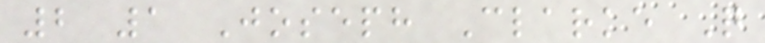2 1 Joseph Clarke Q
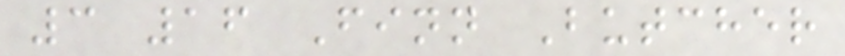3 16 Finn Butcher
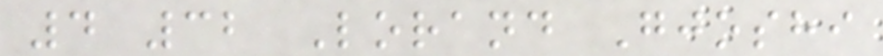4 32 Lorand Gjoshi
